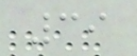39
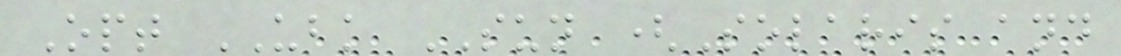Opt UBK SUN (Solaris and
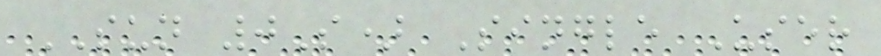SUN 0S) Single User
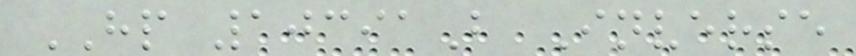HP 10391B Inverse
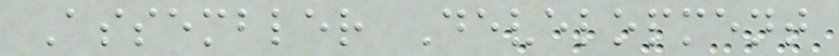Assembler Development
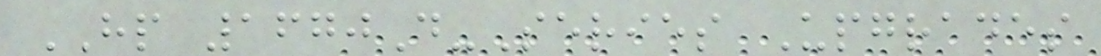HP 1670D-Series Upgrades
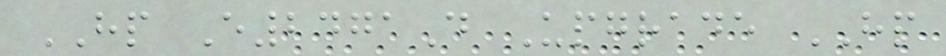HP E2471D Upgrade HP
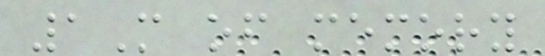1M of memory
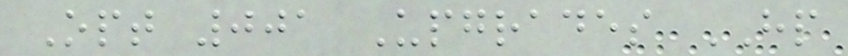Opt 001 Upgrades HP
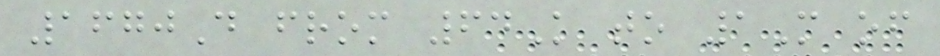1670D from 64K to 1M of
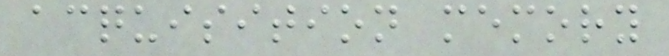acquisition memory
